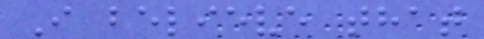I believe that
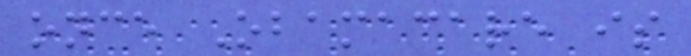once Obamacare is
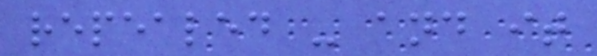repealed - and it
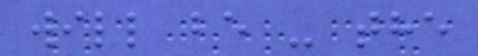will be - the
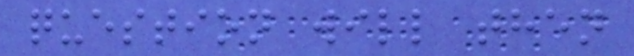question will then
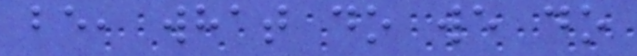be, what do we do
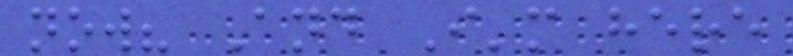now? And I'm here
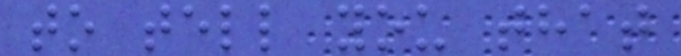to tell you that
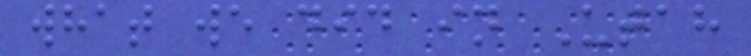what we did in Utah
